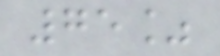75%
